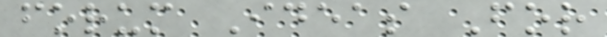forum Ideas For
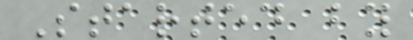Started by
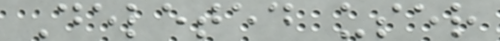Deleted user
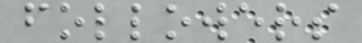followers
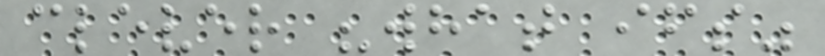clever "what ifs"
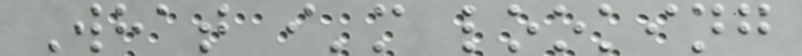What i'm looking
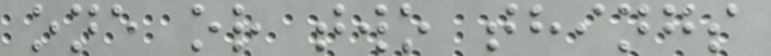one or two things
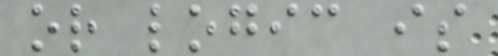or logic is
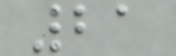21
